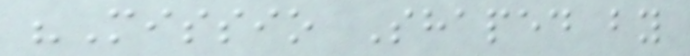"Missio Shaped by
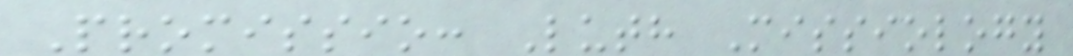Promissio: Luth Missiology
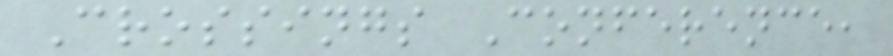Crossings Conference,
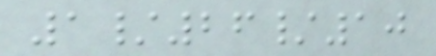1/26/10
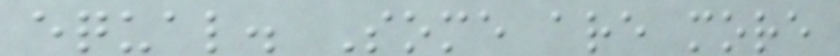equal. Some are more
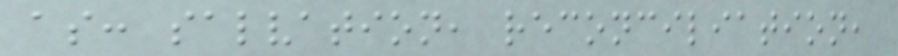as: salvation, reconciliation,
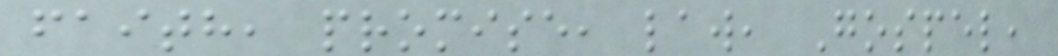faith, promise, law, Gospel,
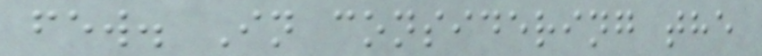few. In considering the
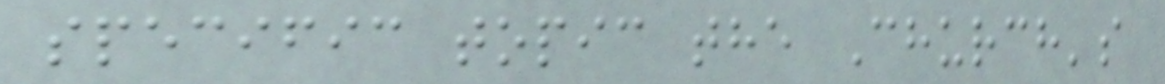specific topic the Church's
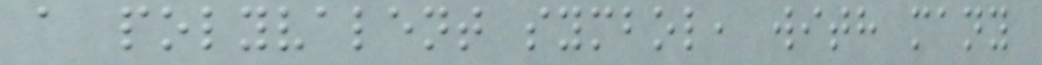a polyvalent symbol, with many
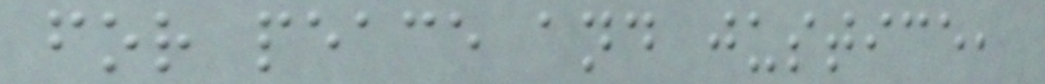for peace and justice,
